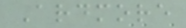Ardmore
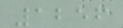1256
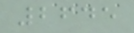2645
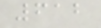612
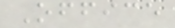Office
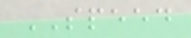SPEED
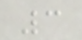3
